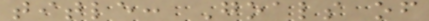title: Goals of
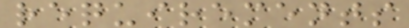requirements
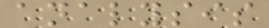analysis
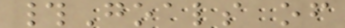#Goals of
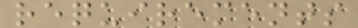requirements
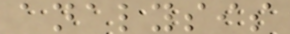analysis
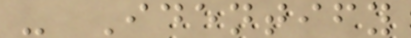- Identify
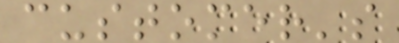customer's
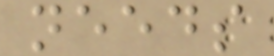needs
